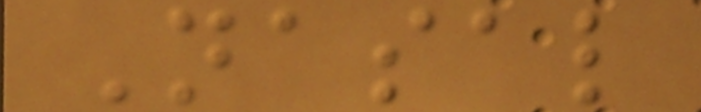Nasal
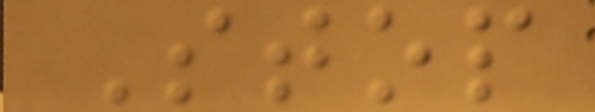Stop
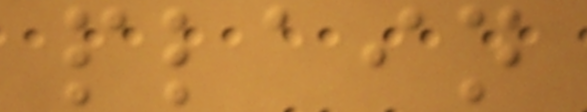plain
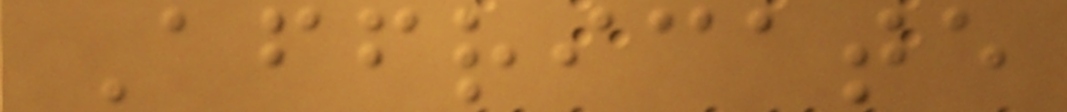Affricate
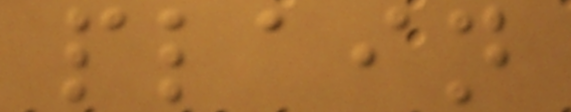plain
